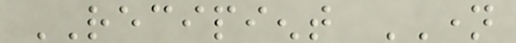RECIPIENT NAME
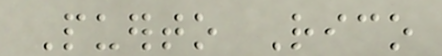Puerto Rico
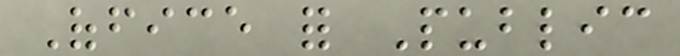Office for Public
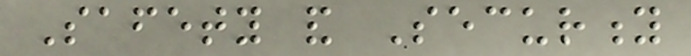Safety and Security
